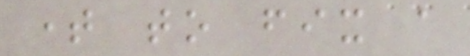time to fix a
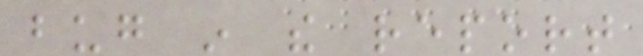bug in the report
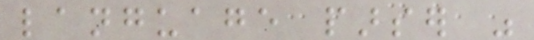language parser was
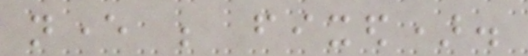never be fixed).
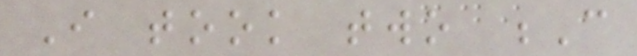I took two C
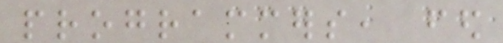programmers, fed
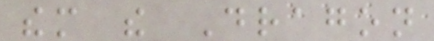them the Dragon
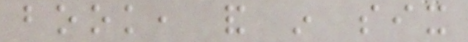book, and in six
